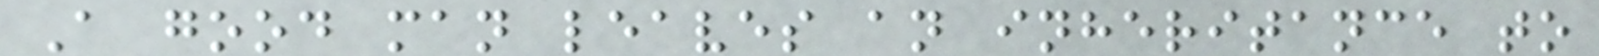A good man leaves an inheritance to
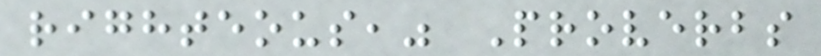righteous," Proverbs
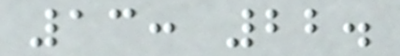13: 22.
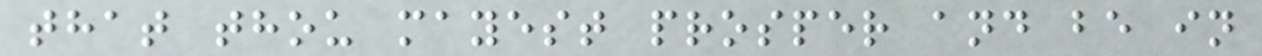that thou mayest prosper and be in
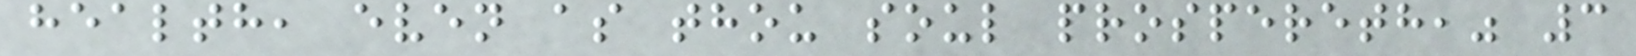health, even as thou soul prospereth," 3
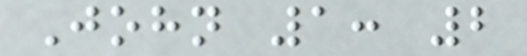John 1: 2
